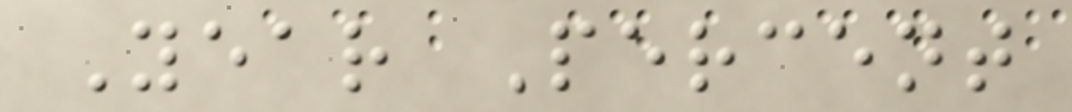Year Percent
